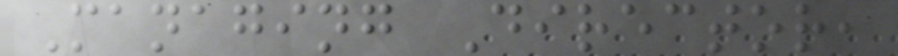Managing Director,
